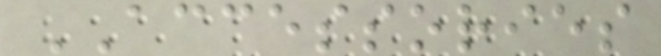ACCESSORIES
